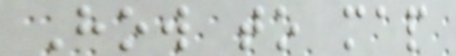How to map
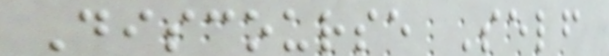Discourse Self
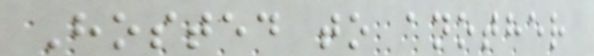Hosted to another
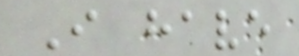I have
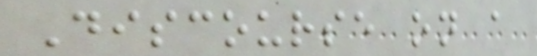Discourse on a
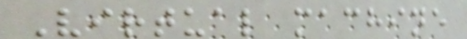Virtual machine
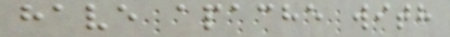have apache with
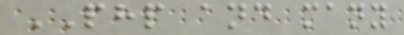PHP and many
